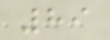89
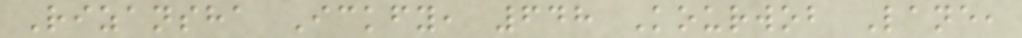Rizansha Ickfy, 648 Kourwob Lane,
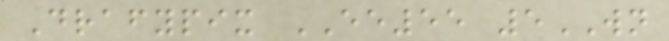Drafypix EE55 5WN
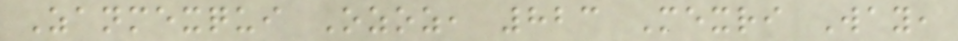Zanmexqui Ozoz, 823 Mexri Way,
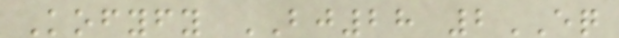Kofyfy BJ28 2EQ
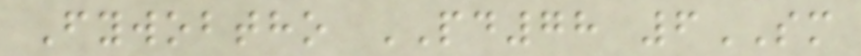Fywobtho PD78 6SM
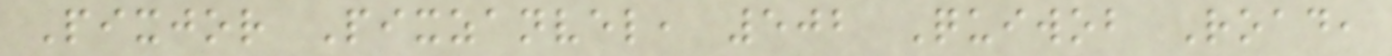Pixjor Pixzanvel, 502 Quiwob Road,
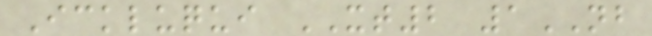Ickluqui XT2 1NB
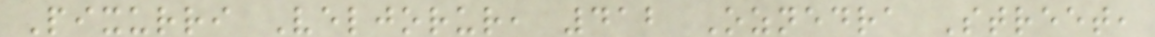Pixurri Veljorur, 412 Oznedra Street,
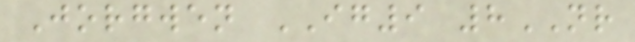Jorgwen IG9 8NR
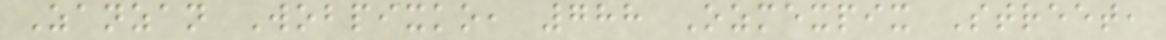Zanzan Wobpixko, 788 Ozmexpix Street,
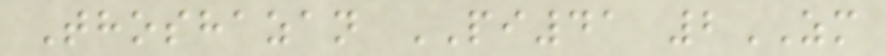Thoshazan PI41 2ZM
